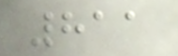811
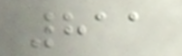811
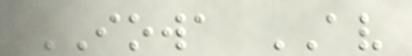IOWA AV
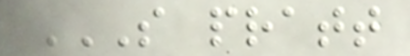S PRATT
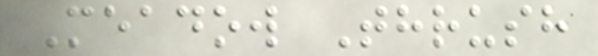Meadow Thrush
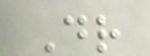Dr
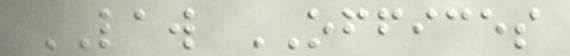LAW OFFICES
